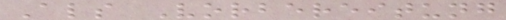Als Vorbereitung
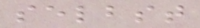selbst
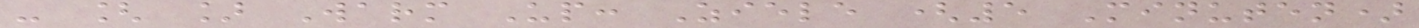- [ ] Warm Up: Ziele (5 Minuten)
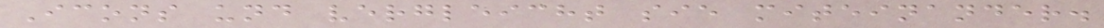Icons und vergleicht sie miteinander.
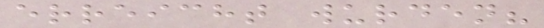erreicht wurden?
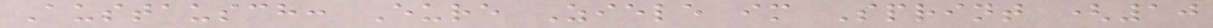Austausch: Eure Ziele im Sprint (10
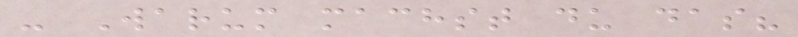- Warum machst du das?
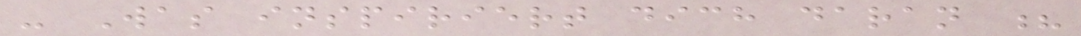- Was inspiriert dich daran ?
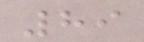89
